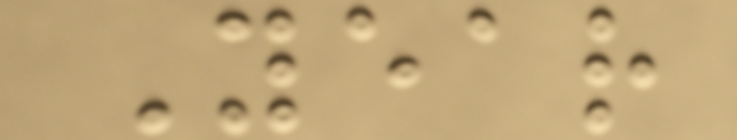Year
